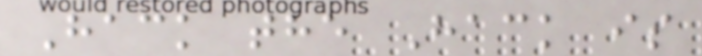Hack the Hack is
